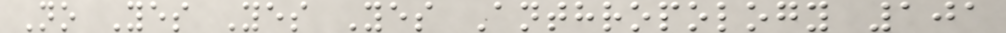No Yes Yes Yes Anthropology 101
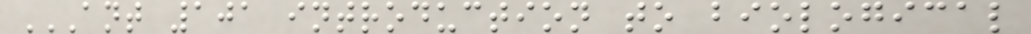ANT 101 INTRODUCTION TO BIOLOGICAL
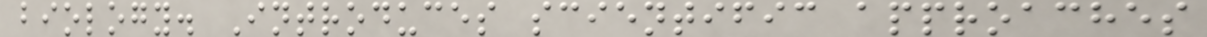biology. Introduces scientific approaches
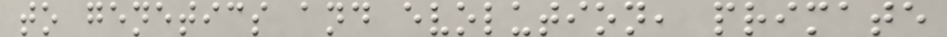to genetics and evolution, primate
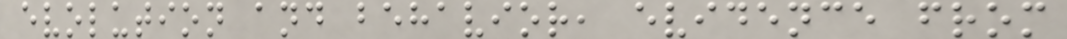evolution and behavior, evidence from
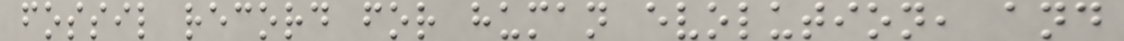fossil record for human evolution, and
